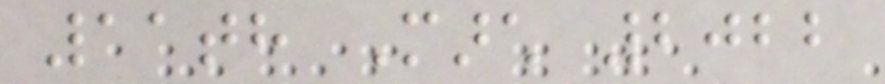11th March 2022
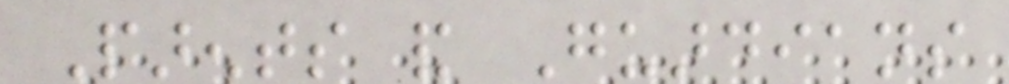Parents and Guardians
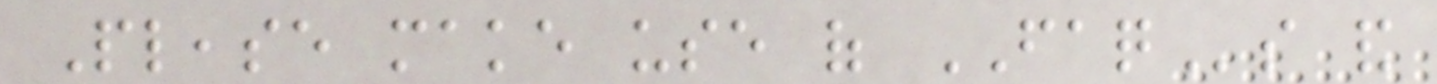Please make use of FAQs and
